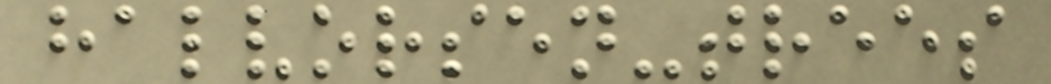halvorsen-trees
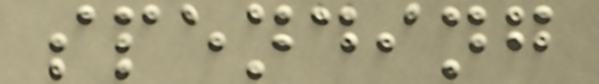spending
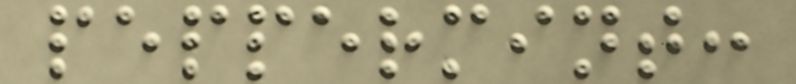peppermint:
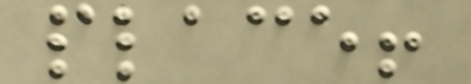place!
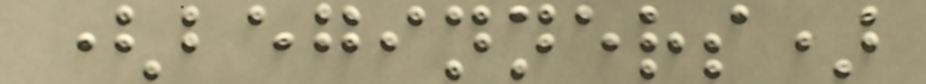(beginners)
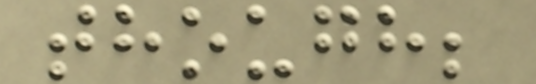though;
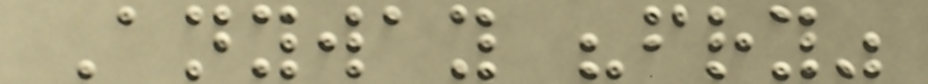Anyway "fry"
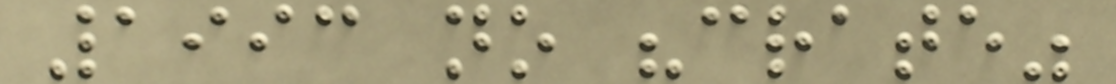1993 no "crate"
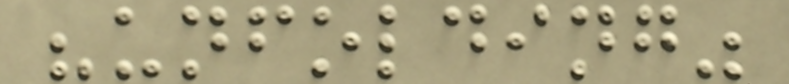"unfolding"
